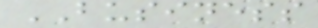BUSINESS
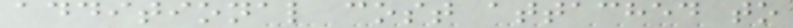additional cost attached to
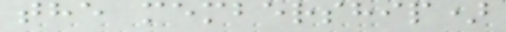the membership)
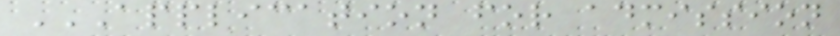APPLICATION FOR ADMISSION
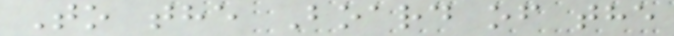To the Board of the
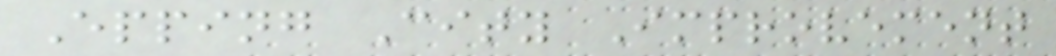Epping City Improvement
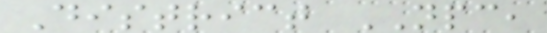District NPC,
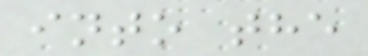into the
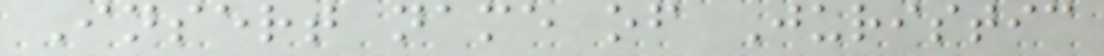Insert name of Juristic
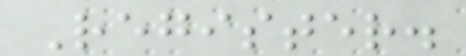Register.
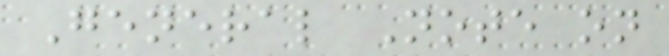General Note on
